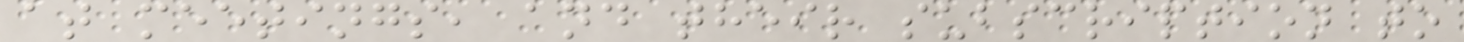at meetings, and their subscription to
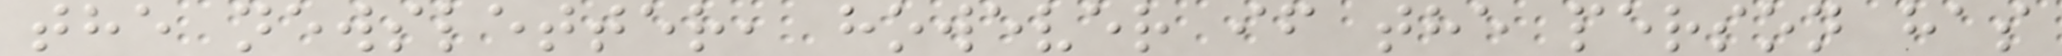the newsletter, however if the person has
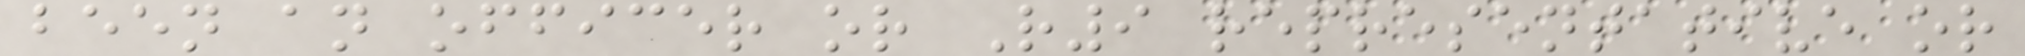been an officer or R9 representative or
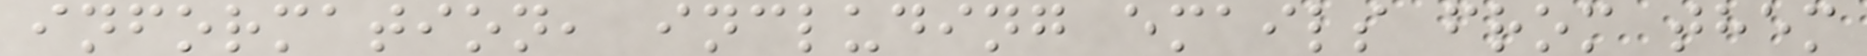information, including emails from them
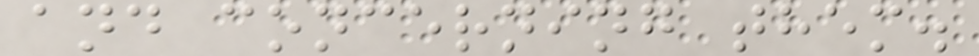and concerning them.
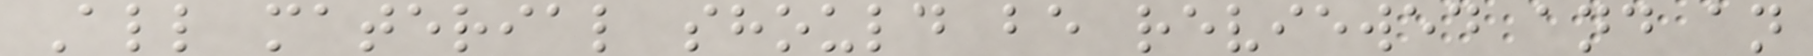All material should be reviewed and an
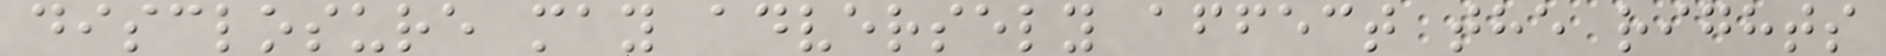disclosure may adversely affect the rights
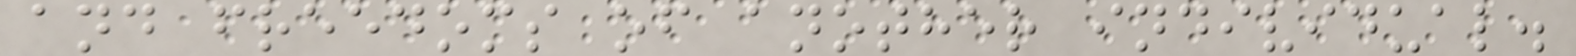and freedoms of another individual.
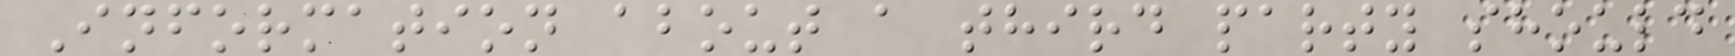Information about a third party should
